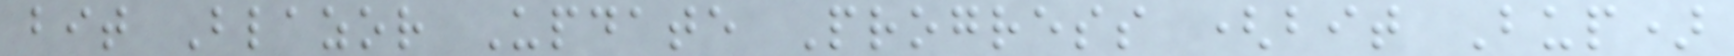bit Blazor Update Progress (bit Bup)
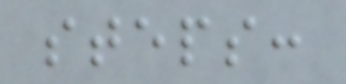steps:
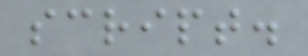script.
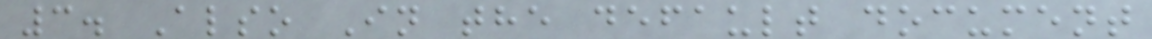3. Also In the default document
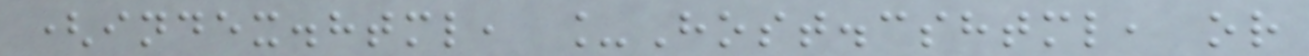(index.html, _Host.cshtml, or
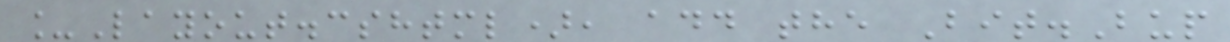_Layout.cshtml), add the Bit.Bup
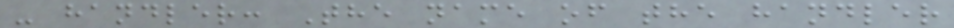- handler: The name of the handler
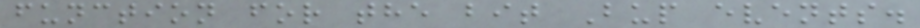function for the bit Bup events.
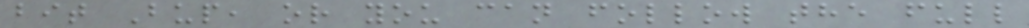bit Bup, or you can follow the full
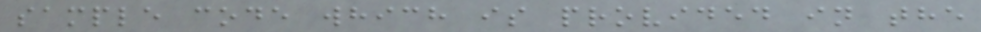sample code which is provided in the
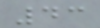43
